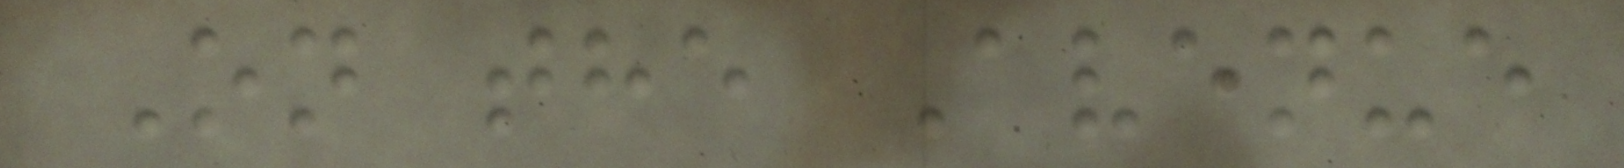On the Avenue
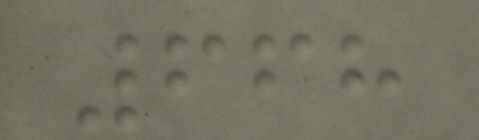668
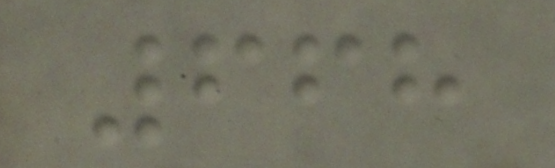668
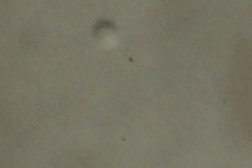a
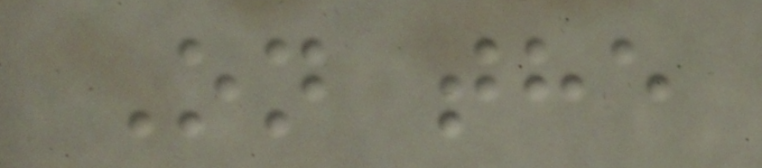On the
